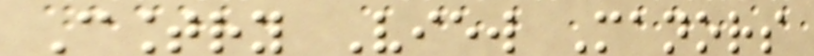Country View Manors
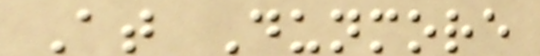At Dunmore
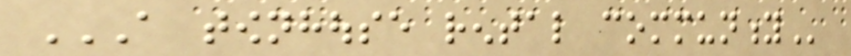A TOWNHOUSE RENTAL COMMUNITY
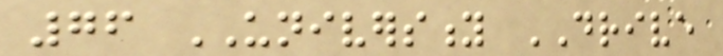76 UNIVERSITY DRIVE
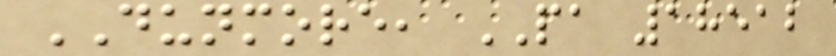DUNMORE, PA 18512
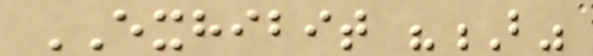EXHIBIT "B"
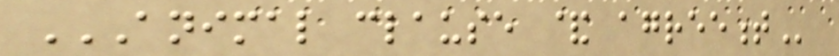ANIMAL CLAUSE & AGREEMENT
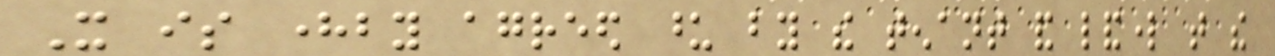It is hereby agreed upon by the tenant and landlord that the
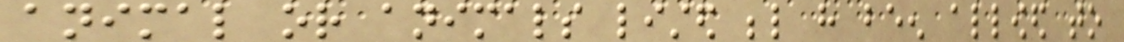animal or animals listed below have been allowed to
